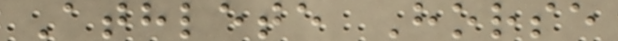Athlete Horse
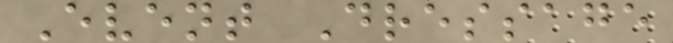Event Dressage
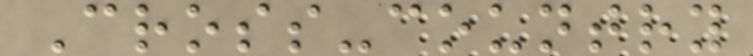Cross-country
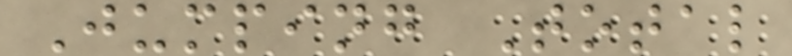Jumping Total
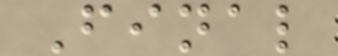Final
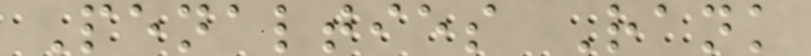Penalties Rank
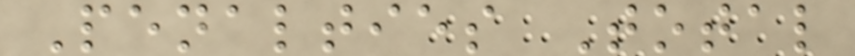Penalties Total
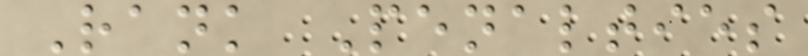Rank Penalties
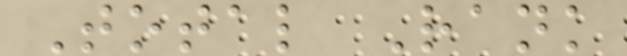Total Rank
